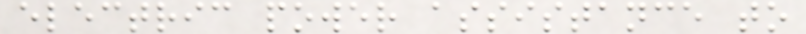electric power assistance to
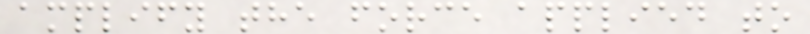amplify the force applied to
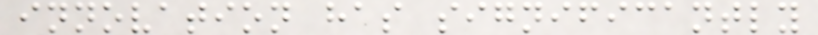innovation has significantly
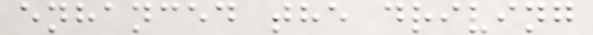enhanced the driving
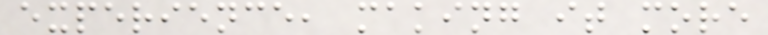experience, making it more
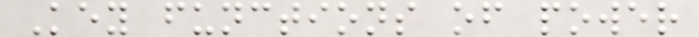Key functions of power
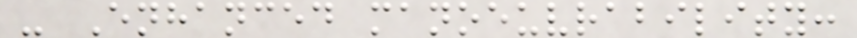- Enhanced manoeuvrability:
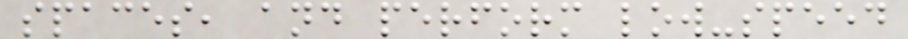spaces, and perform low-speed
